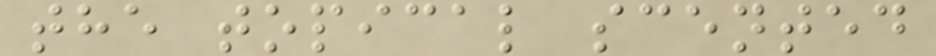the topical scented
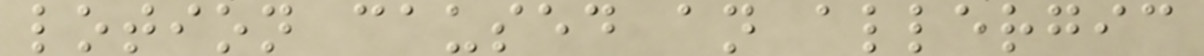lotion caused an allergic
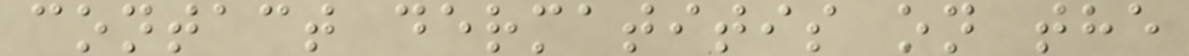contact dermatitis on the
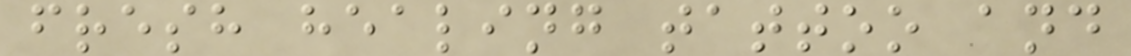fresh healing tattoo and
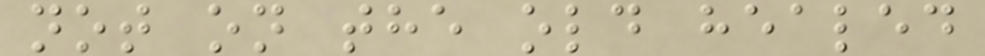not on the old healed
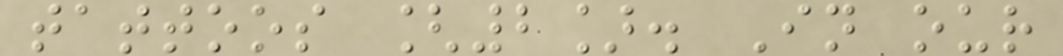tattoos [2]. In our
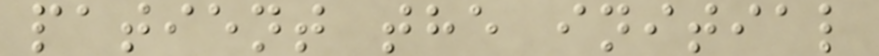patient the initial
